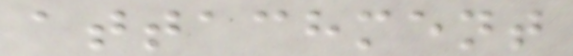attachment
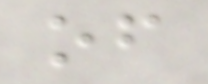of
